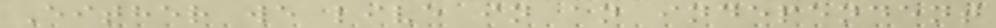Either we live in an independent
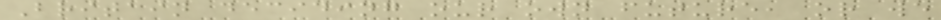Britain deciding our own future, or we
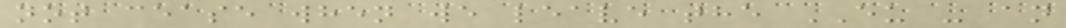not cease when we leave the EU - an
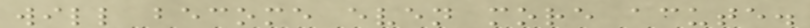will become even more acute.
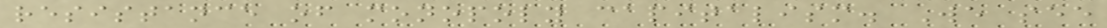resistance of monopoly capitalism. We see
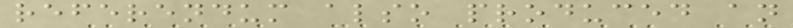referendum also produced an
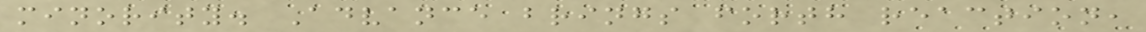minority. Advance brings forth reaction,
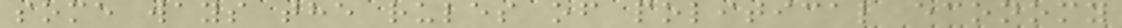some ways the rules of political economy
